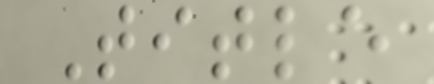Title
